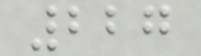227
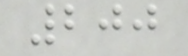200
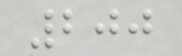200
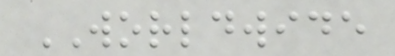WORLDWIDE
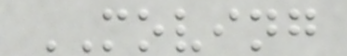MOVING
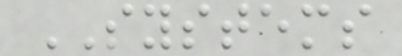SYSTEMS
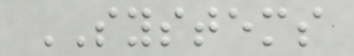SYSTEMS
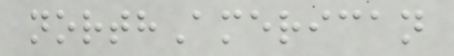northAmerican
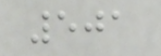501
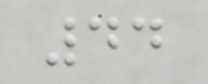44
